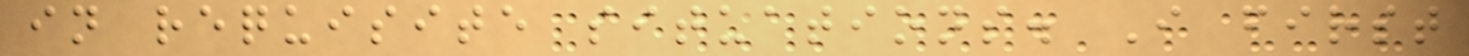in requisite situations. I first
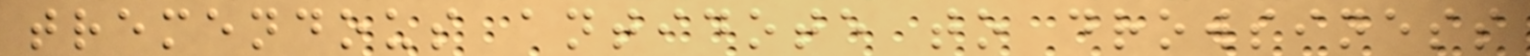tremendous antidote to drowsiness
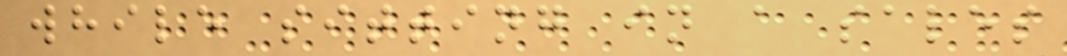while sitting in a sales
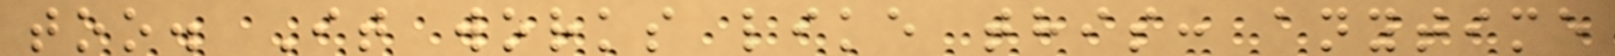too. It works like this: anytime
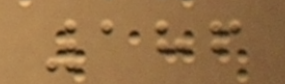186
